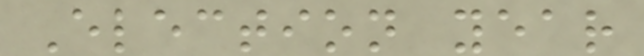Election year
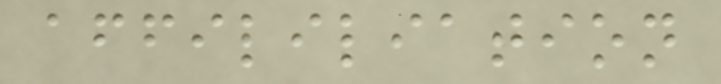affililiation
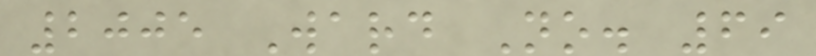2005 Ward No. 69
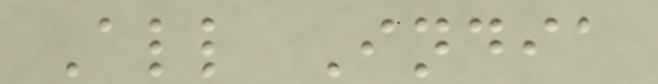All India
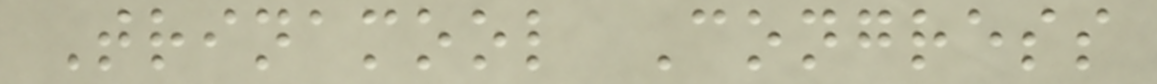Trinamool Congress
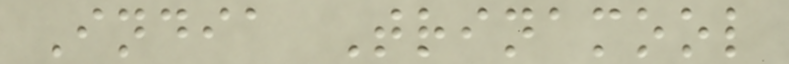India Trinamool
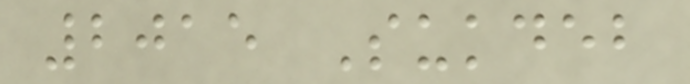2015 Sukdeb
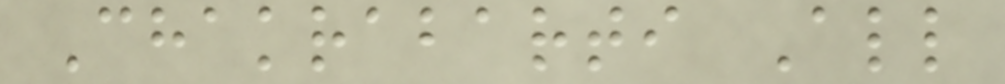Chakrabarti All
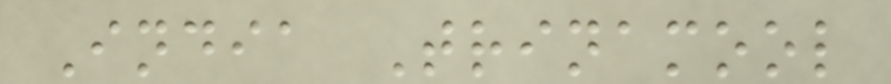India Trinamool
